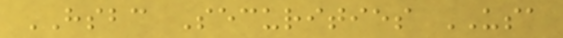HSBC Securities USA
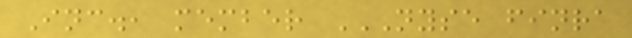Inc., member NYSE FINRA
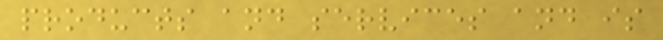products and services and is
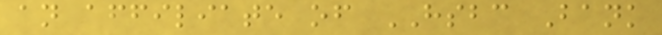an affiliate of HSBC Bank
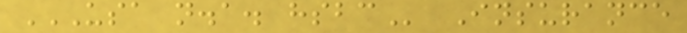USA N.A. HSBC Insurance
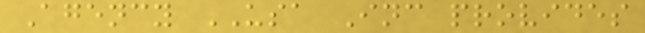Agency USA Inc provides
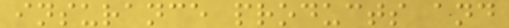insurance products and
